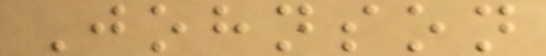Johnson
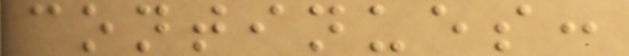continues:
